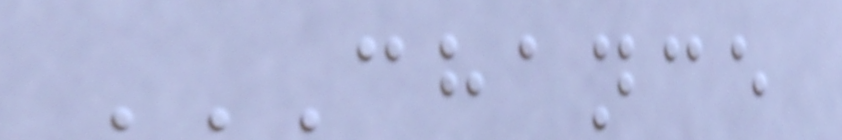CHANCE
